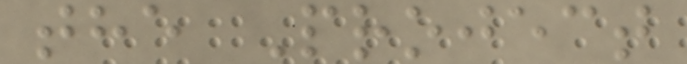the Project
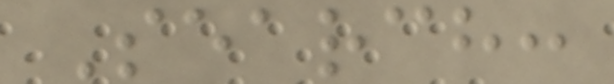Search:
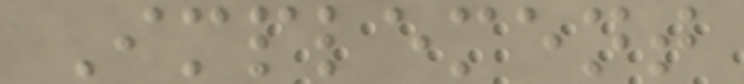Implement
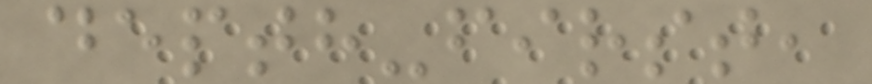depth-first,
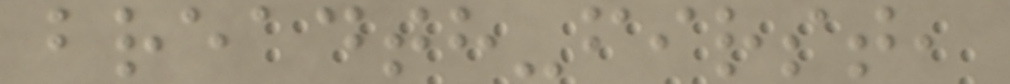breadth-first,
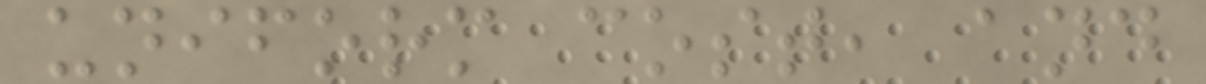uniform cost, and
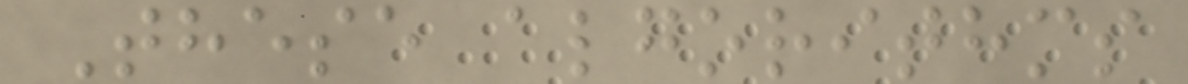These algorithms
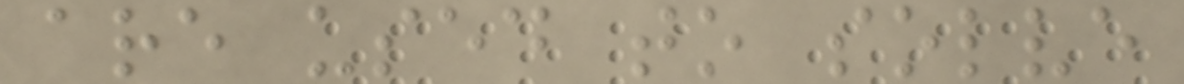are used to solve
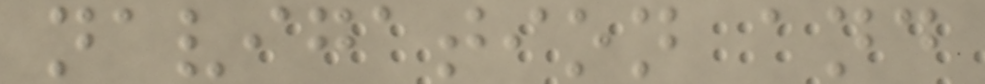navigation and
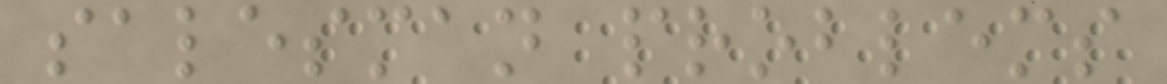salesman problems
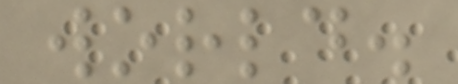world.
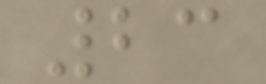23
